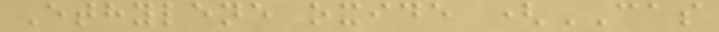Ethylene oxide (CAS
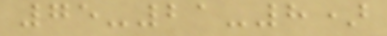75-21-8)
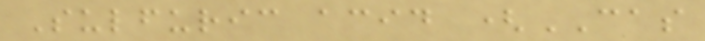Sulfuric acid (CAS
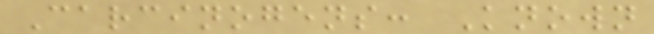Carcinogens: Known
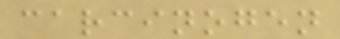carcinogen
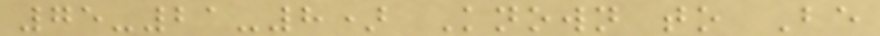75-21-8) Known to Be
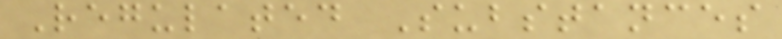Regulated Substances
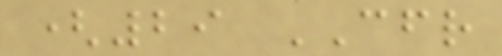(29 CFR
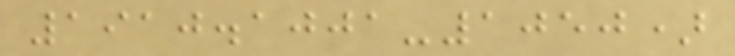1910.1001-1050)
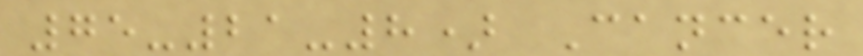75-21-8) Cancer
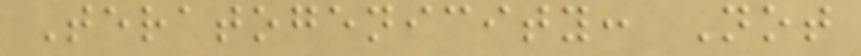Teratogenicity: Not
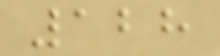128
